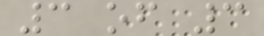3 of 3
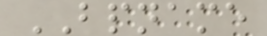BPNAME
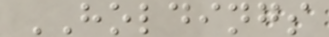HOLDINGS
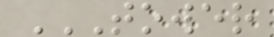TOWER
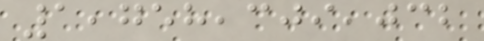1,758,309,032
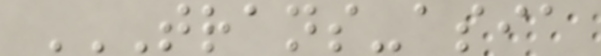TRANS-ASIA
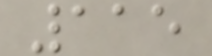115
